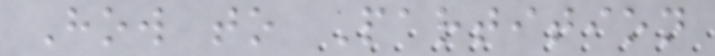How to Partition
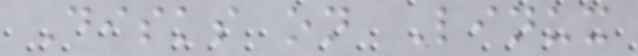Disks on Linux
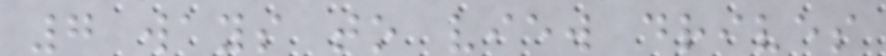7 ways to view drives
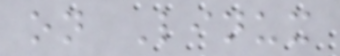on Linux
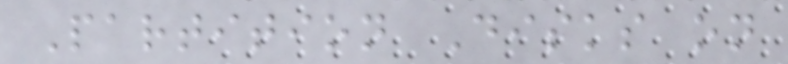Partition Disks on
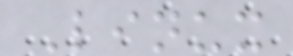Linux
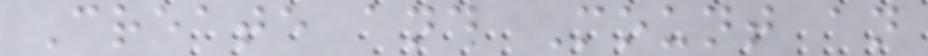Create and Mount an
